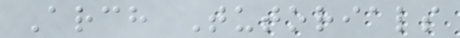Arch Tutorials
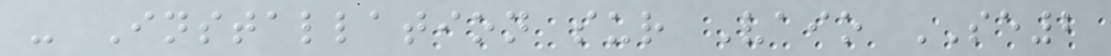- Installation sur Vaio SE2
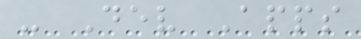- Dev Apps
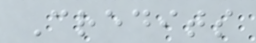Credits
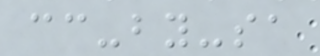cc-by-sa
